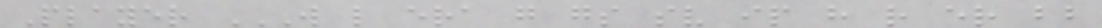Player W L ERA G GS SV IP H R ER BB
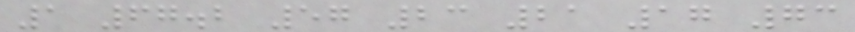1 67.2 57 23 21 17 73
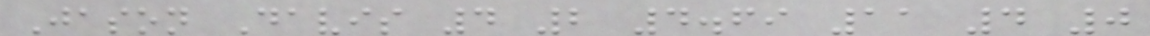Jason Davis 4 2 4.69 11 4 0
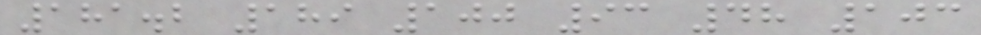181.2 189 100 93 48 103
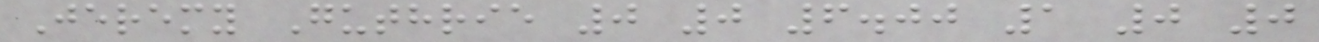Jeremy Guthrie 0 0 6.00 1 0 0
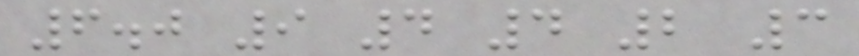6.0 9 4 4 2 3
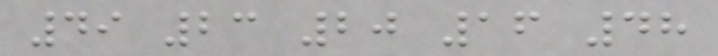49 23 20 16 48
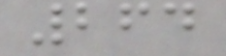264
